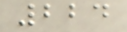224
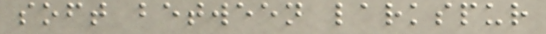soft between larkspur
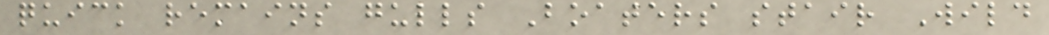quick remains gulls Boaters stair Wild
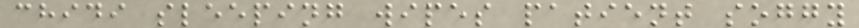chidi sleeping wipes patient soggy
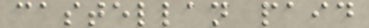castellan paid
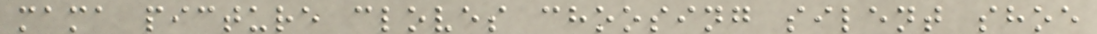mama picture cloves choosing silent shoe
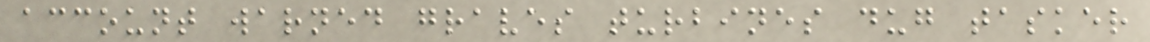account warned graves turbines dug tasker
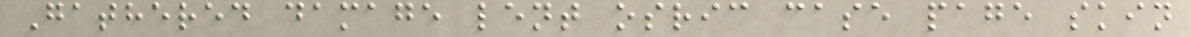Gathered damage lent osric case page skin
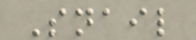Snail
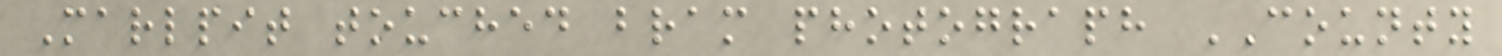Marlpit touched bram photograph COUNTY
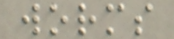worms
